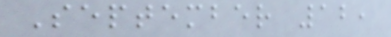September 12,
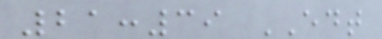21:39 EDT
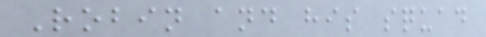Robin and his squad
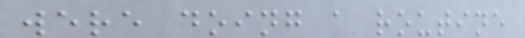were doing a routine
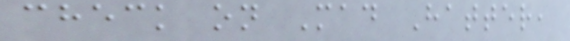check on Mad Hatter,
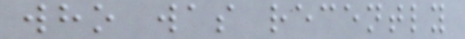who was recently
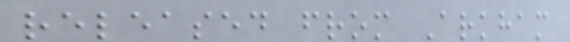released from Arkham
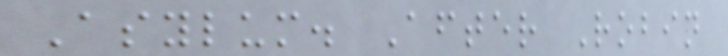Asylum. After Robin
